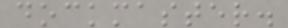dockmaster.
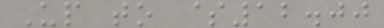Up to $12.00
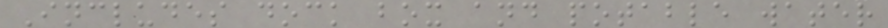Includes dock box and potable water
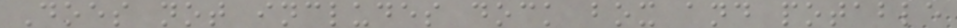Does not includes dock box and potable
